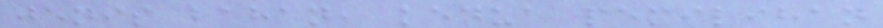jenis bahan, kedua pemilihan
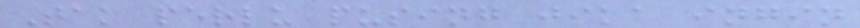Tak perlu pusing jika ingin
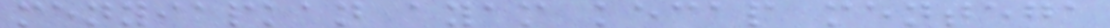menyiapkan ayam kecap mentega
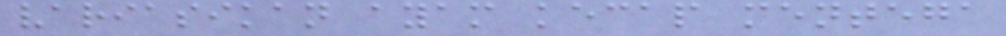variasikan ayam kecap mentega
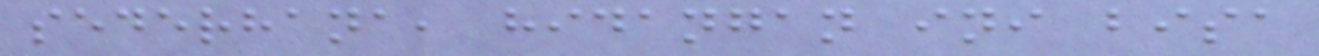sederhana, hidangan ini bisa
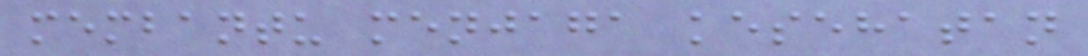membantu menjaga kesehatan
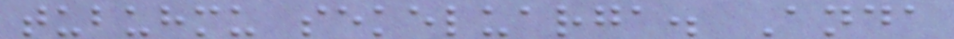tubuhmu sekeluarga. Anda
